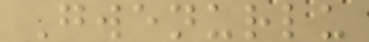Gwenurlu
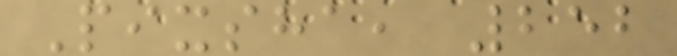Pixsha, 252
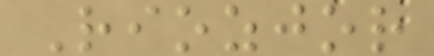Riozjor
